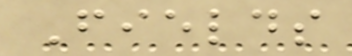Fields
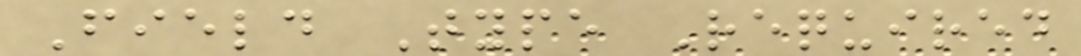Field Type Required
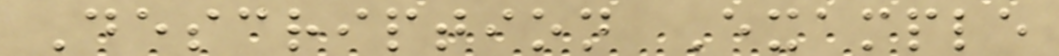Description Example
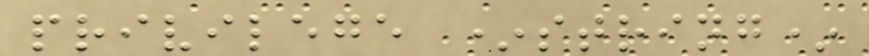privilege *string*
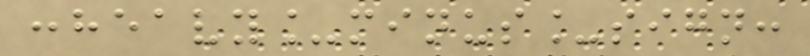:heavy_minus_sign:
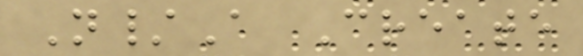N/A Create
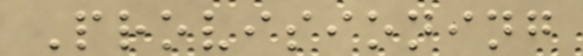Provisioning
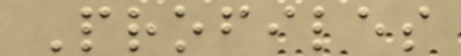Profiles
